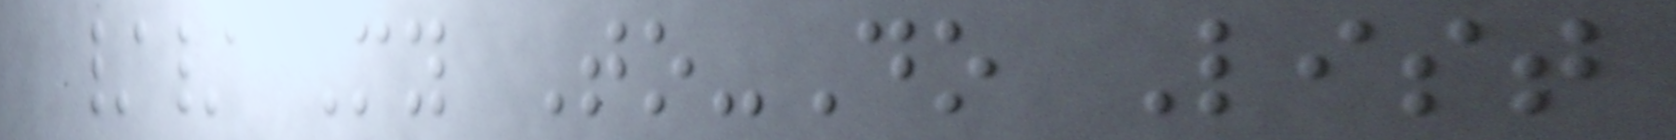// My To-Do List
